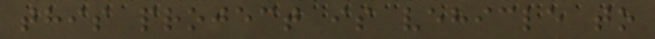this project is vehicle to
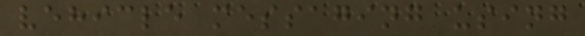vehicle messaging using
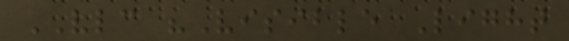VLC "Visible Light
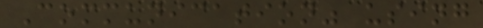Communication" using
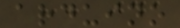arduino
